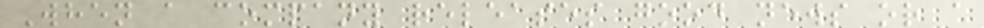When a company releases good news or a
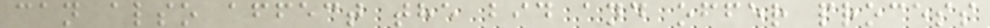can also affect the bid and offer process
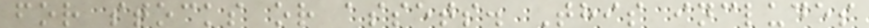for stocks or assets. This includes
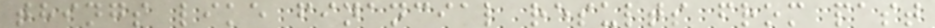things like financial results from past
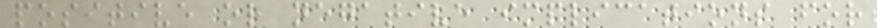positive or negative implications for
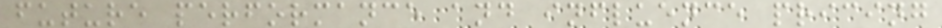future performance and influence pricing
